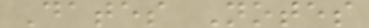Dates Notes
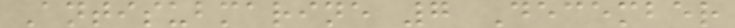Antisubmarine 7 December
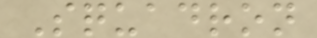Squadron
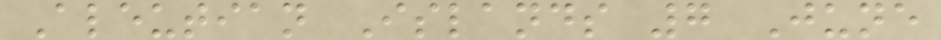Aleutian Islands 7 June
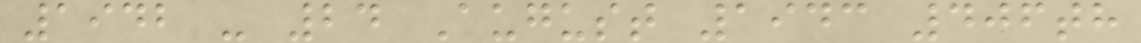1942 - 24 August 1943 406th
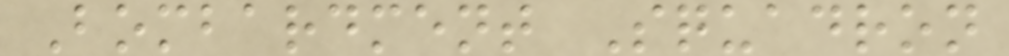Bombardment Squadron
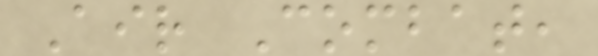Air Combat,
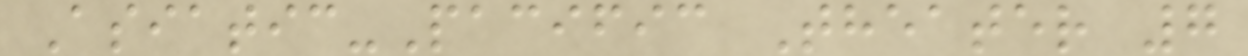Asiatic-Pacific Theater 7
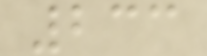233
